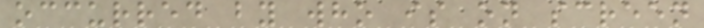occurred by who is on screen
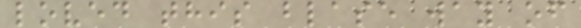loved this blase way of
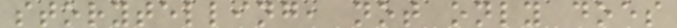storytelling, not only does
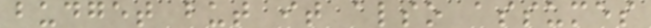budget but it also assumes
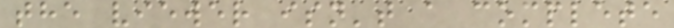the viewer isn't a complete
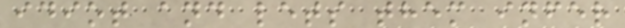idiot and lets them infer
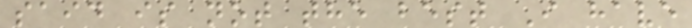said is not the best I have
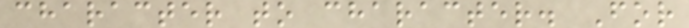character to character. For
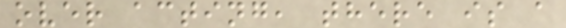over acting, there is a
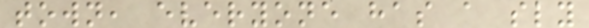town, everyone has a sly
